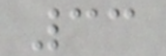33
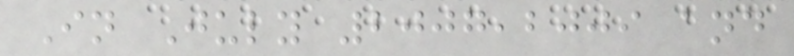In July 2007,2009 and
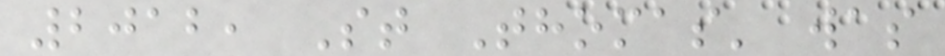2012, St Thomas' was
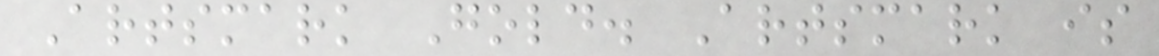Artsmark Gold. Artsmark is
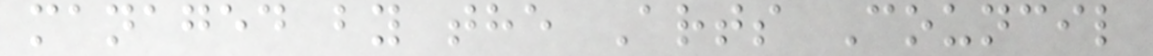managed by the Arts Council
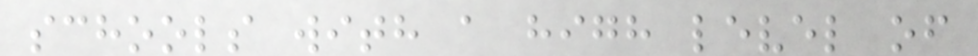schools with a high level of
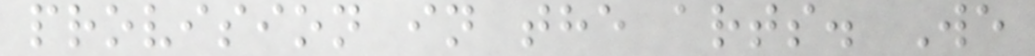provision in the arts. We
